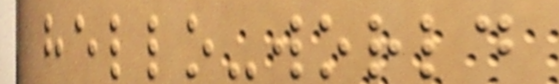hello-world
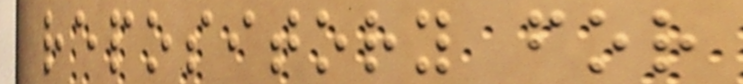repository for
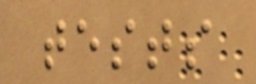tests
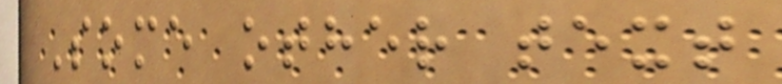Some other text
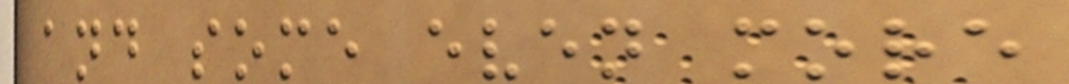and some even more
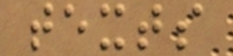texts
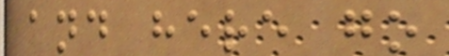and here go
